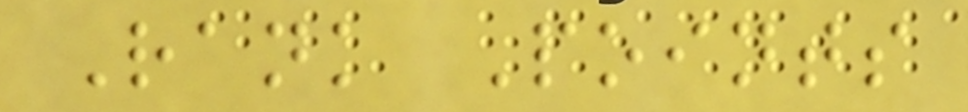Rank Points
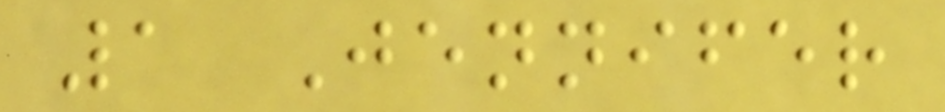1 Jennifer
